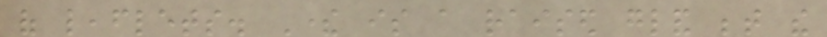of leaflets. There is a raised gland between the
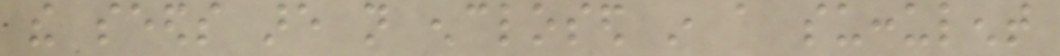the seeds are not enclosed in a succulent
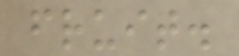fruit.
